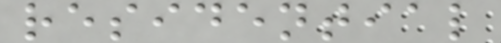residential
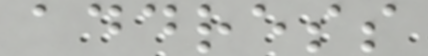address
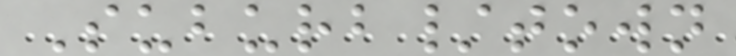Suburb/town
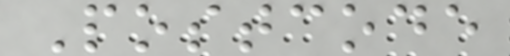Postcode
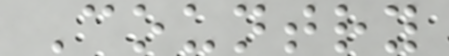Country
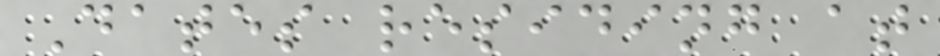Dates residing at
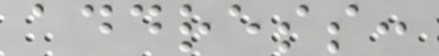address:
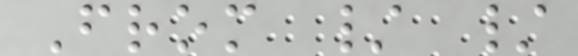From / /
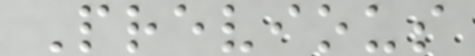Previous
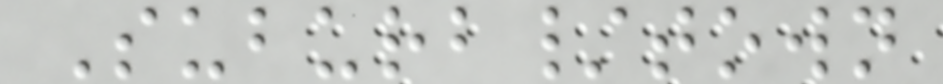Suburb/town
